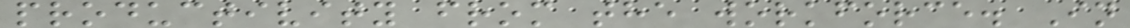productivity from the workforce. In
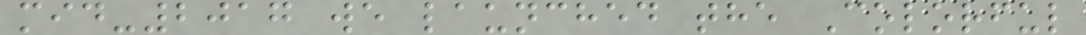mid-2017 we launched the Colorful
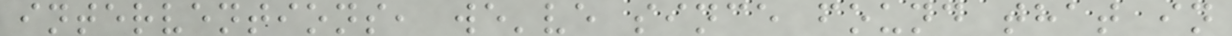interventions, we've since found that in
